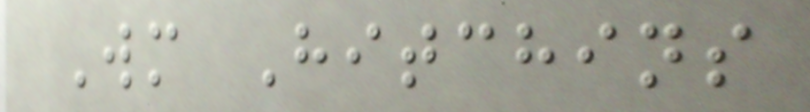Wm Hitchins
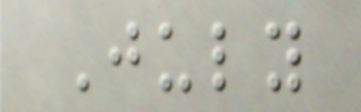July
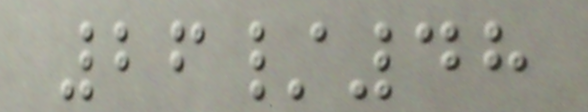26/48
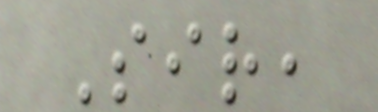Sir,
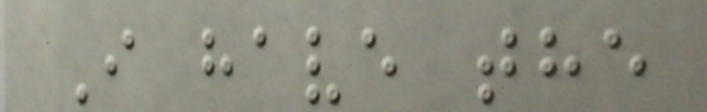I have the
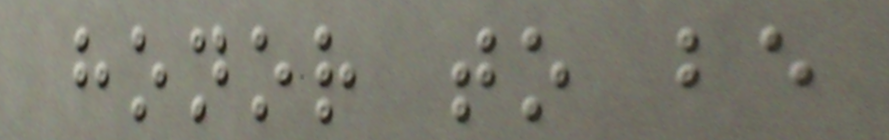honor to be
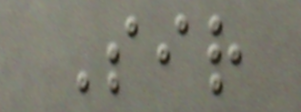Sir
